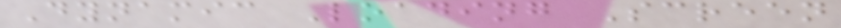Dynamic Loading Screen
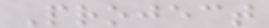Project
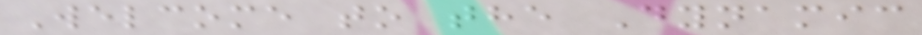Welcome to the Dynamic
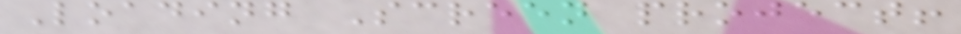Loading Screen project!
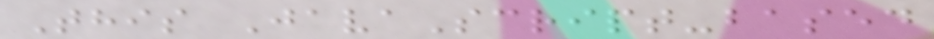This JavaScript-based
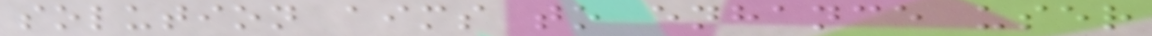solution aims to enhance user
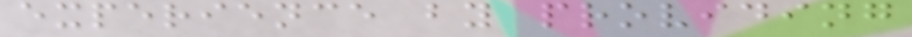experience by providing
